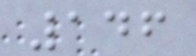146
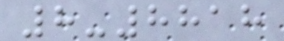8-8818
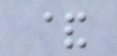&
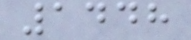1448
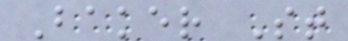Baker St
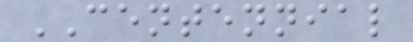CENTENNIAL
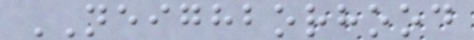NEIGHBORHOOD
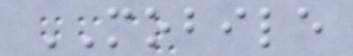MOBILE
